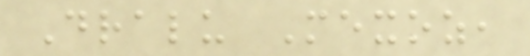Dralu Mexoz,
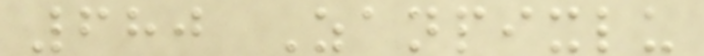680 Zanpixlu
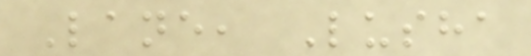Lane, Lusha
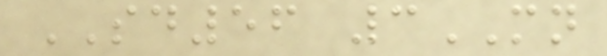SD56 3MN
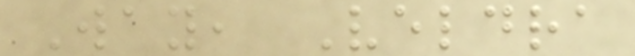Way, Veldra
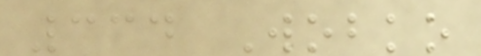334 Wobko
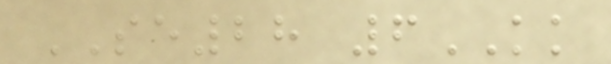SE28 6KK
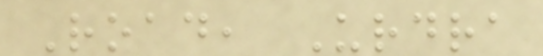Road, Urdra
